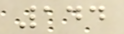144
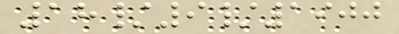18/9/1900
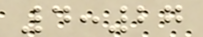4:27
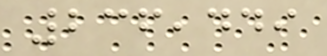236,449
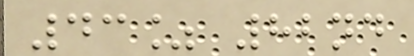43% 82nd
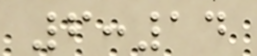6:14
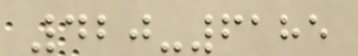420-6185
